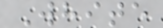White
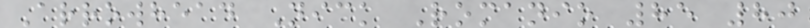Arrowhead Nick Romanio 85 80
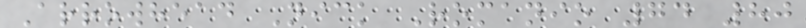Arrowhead Nick Romanio 74 80
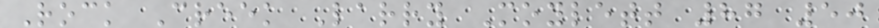Rock Creek Larry Moylett 87 50
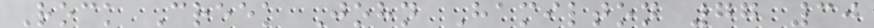Rock Creek John Hamilton 77 30
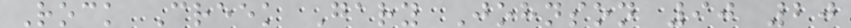Rock Creek Gary Johnson 90 20
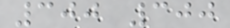300 300
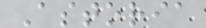Astoria
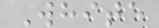White
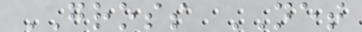GROSS NET
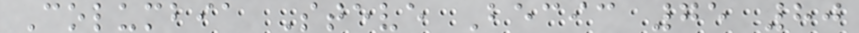Columbia Steve Becic 75 80
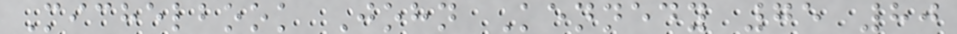Michelbook John Kennedy 75 80
